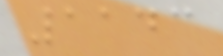1143
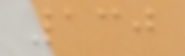130
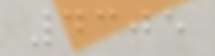4305
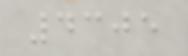4305
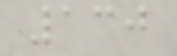130
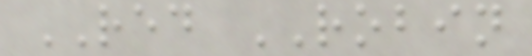RED ROBIN
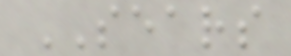SEARS
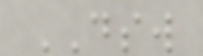DSW
